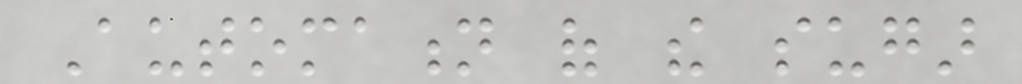Automation of the sugar
